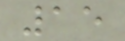15
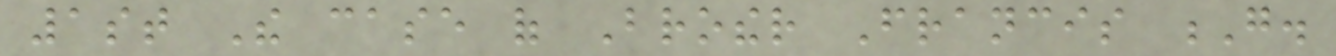1st The case of Brother Francis G.
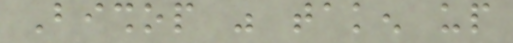Bishop was taken up
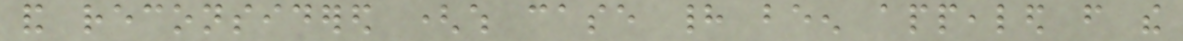and reconsidered (which case had been appealed from the
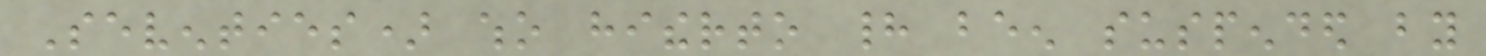Seventies) who hitherto had been suspended by
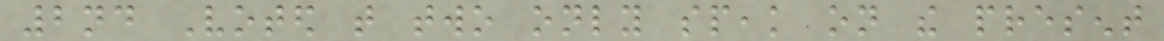2nd Voted that two only speak on the present
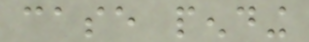case pending
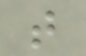that
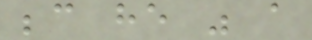because he was a
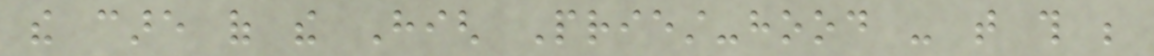the care of the High Priest-hood - that this be
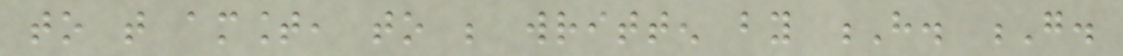to that amount, to be written by H. G.
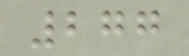277
